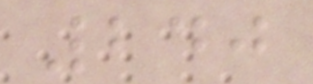240
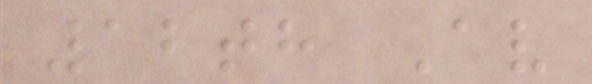12th Av
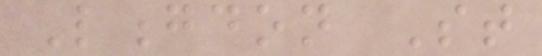Longdon St
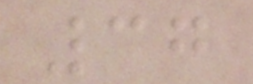37
